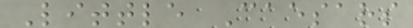Little Caesars
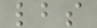lbs
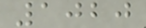1020
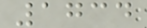1734
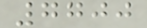7700
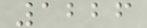1226
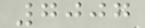7007
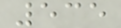535
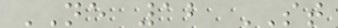NE 12 ST
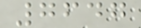7647
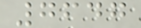7647
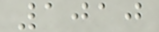1010
